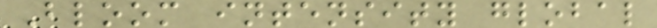Bloom intensity global
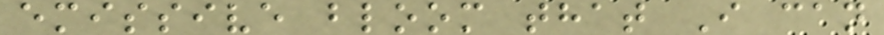emissive bloom that I can
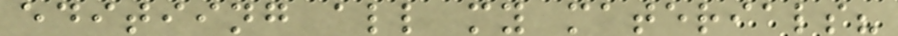editiing all my materials?
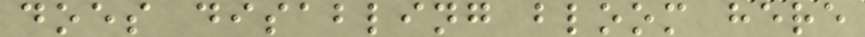does disabling bloom here
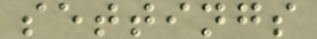settings
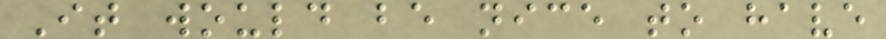It would be nice to have
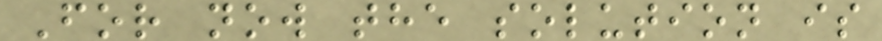For now the solution is
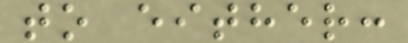to either:
